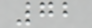72
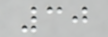30
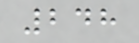248
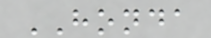HONDA
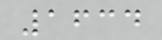1634
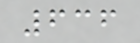636
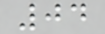04
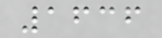1636
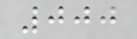000
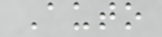Auto
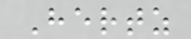Hertz
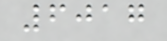6017
